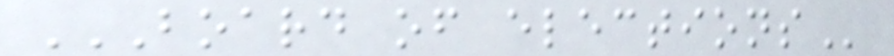BOARD OF ELECTIONS
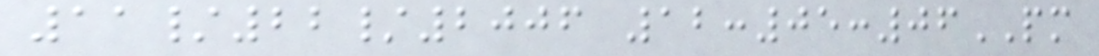11/22/2006 12:05:06PM
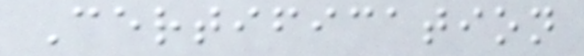Certification
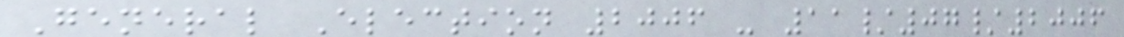General Election 2006 - 11/07/2006
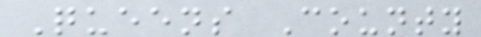Queens County
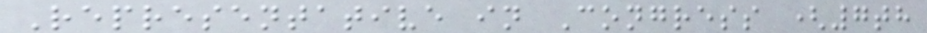Representative in Congress (7th
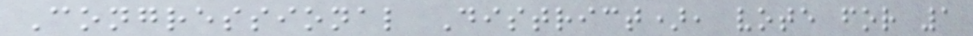Congressional District), vote for 1
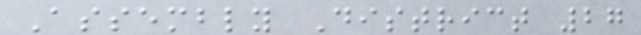Assembly District 27
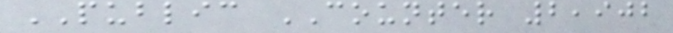PUBLIC COUNTER 2,902
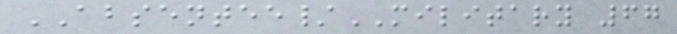ABSENTEE/MILITARY 67
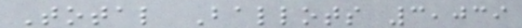Total Ballots 3,039
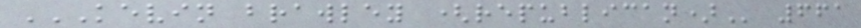KEVIN BRAWLEY (REPUBLICAN) 661
